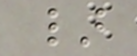}
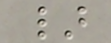}
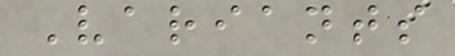Variants
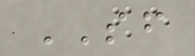SF
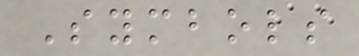Symbols
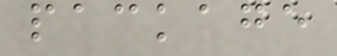package
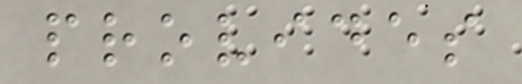provides
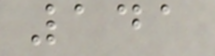141
